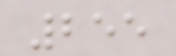255
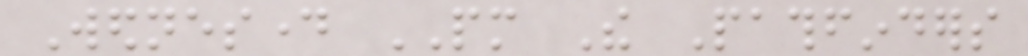Wednesday PM The Pathfinders
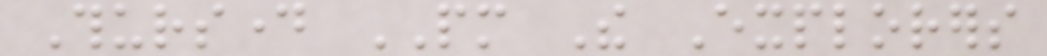Thursday PM The Explorers
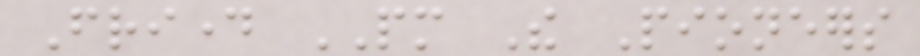Friday PM The Pioneers
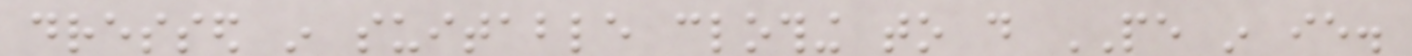dressed in suitable clothing to do PE in ie.
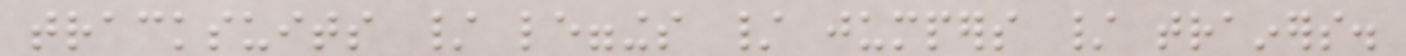tracksuits / leggings / jumpers / trainers.
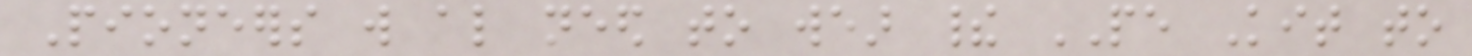Pioneers will also need to wear their PE Kit to
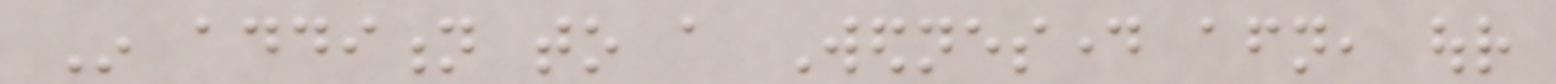In addition to a Wednesday afternoon, our
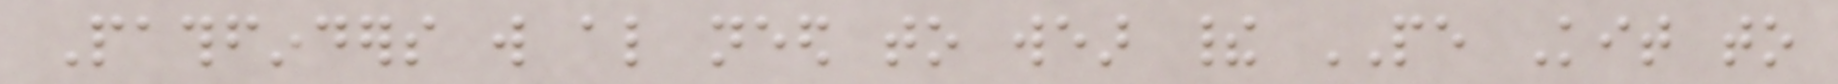Pathfinders will also need to wear their PE Kit to
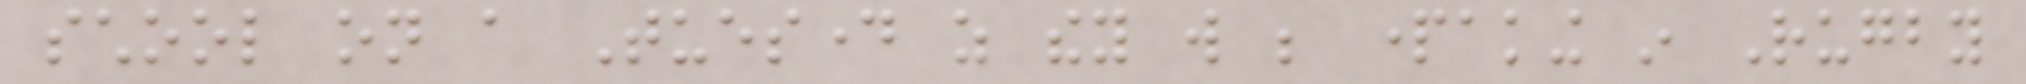school on a Tuesday as they will be partaking in Rugby
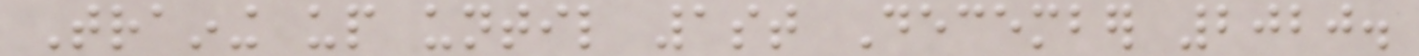Training up until 1st December 2020.
